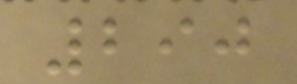290
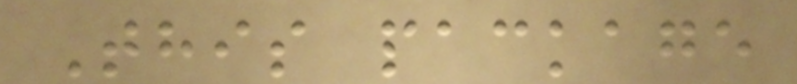This package
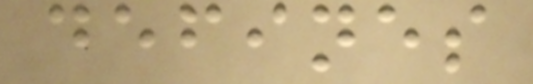defines
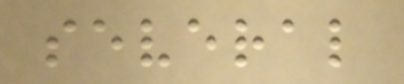several
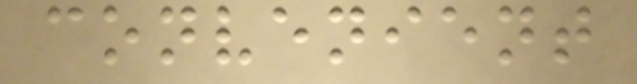convenient
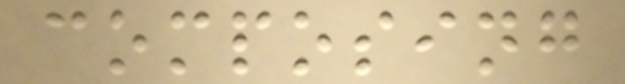composing
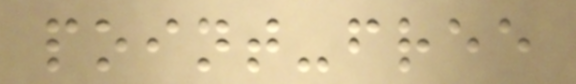point-free
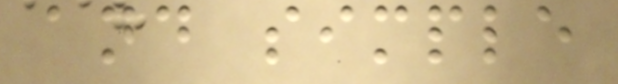and simple
